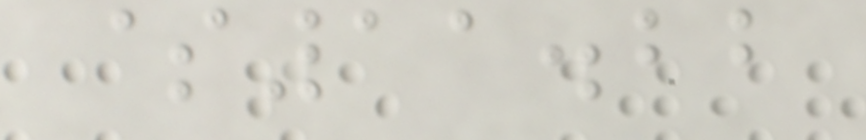$11.22
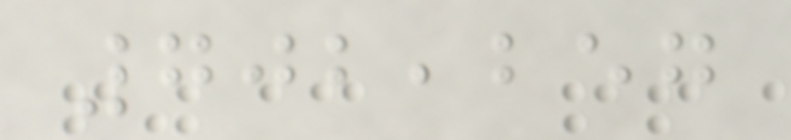702,257
